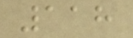118
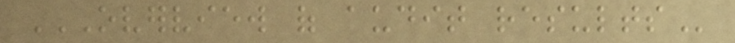OVERVIEW OF AUDIT RESULTS
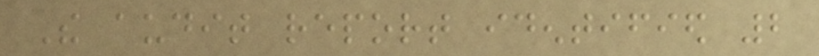The audit report identified 2
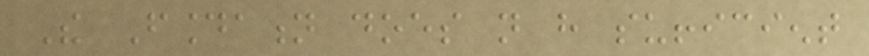The Foundation does not have sufficient
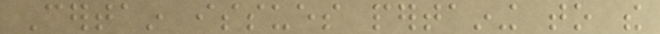Certain issues pertaining to the
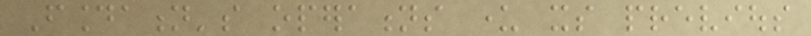Foundation's operations under its previous
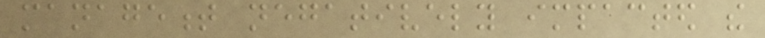management negatively impacted the
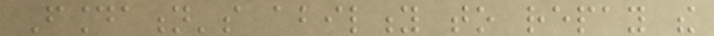Foundation's ability to repay the
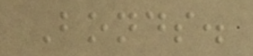Bonds.
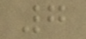7
